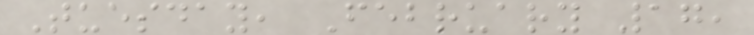Tuesday, February 17,
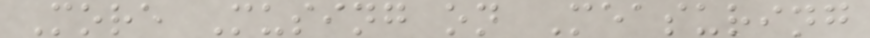More Musing on Measuring
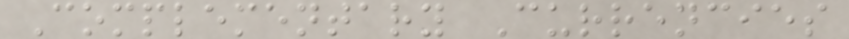Complementary Currencies
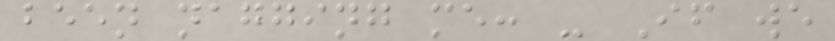been nagging me: - If we
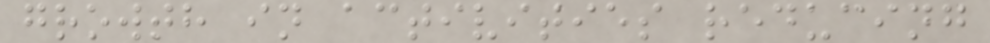growth in activities reducing
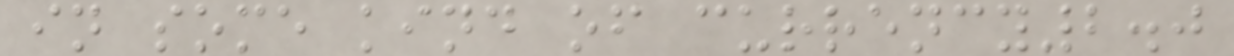in some kind of currency2.0
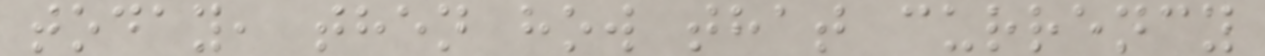today, then how that currency
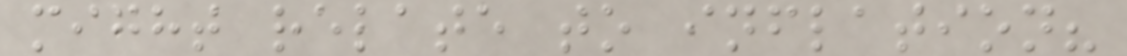might relate to inflation?
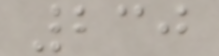230
